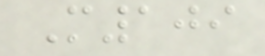M109
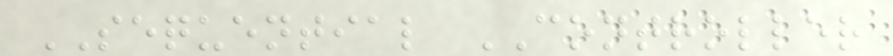SEQUENTIAL CONTROLLER
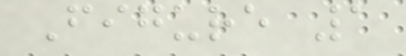Figure 1
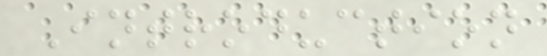Introduction
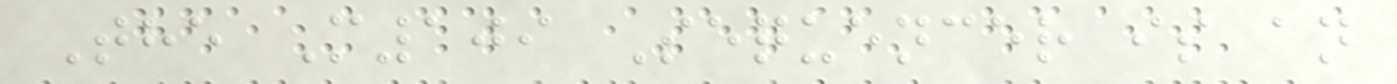The M109 Sequencer is an
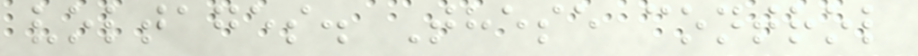voltages. These control
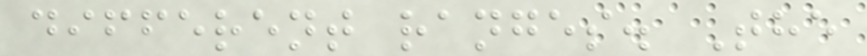different ranges. The
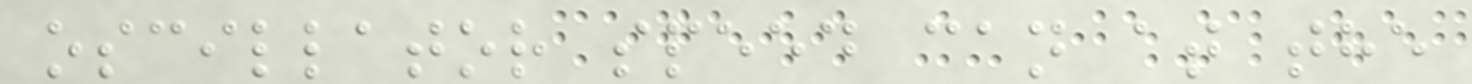oscillator speed can at the
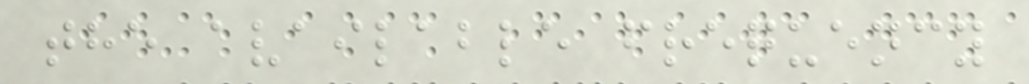the available frequency
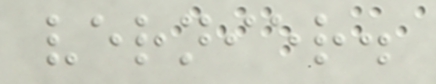vernier.
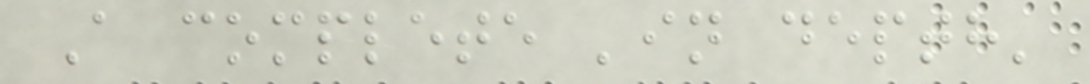A complete 'in depth'
